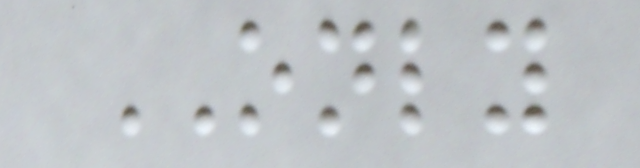ONLY
